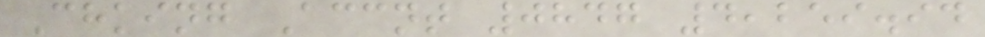Chking Accnt 0847 4,259.94
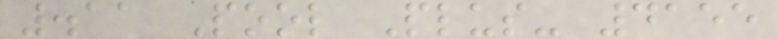.11 Pool Plus- 4155
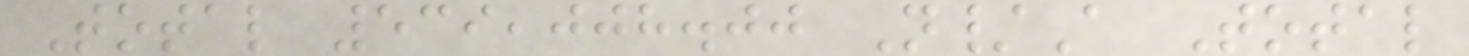Total 539,008.00 N/A Total
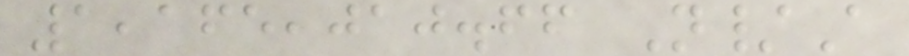1,165,010.66 N/A
